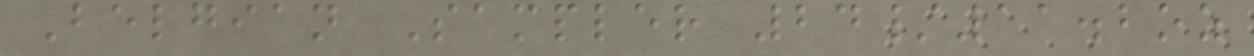Belgian Sampler 24/11.2oz
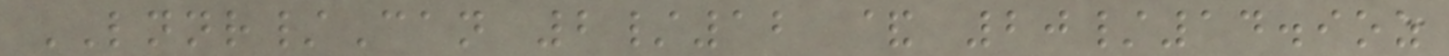LNNR/Can 2/12 & 20/14.9oz
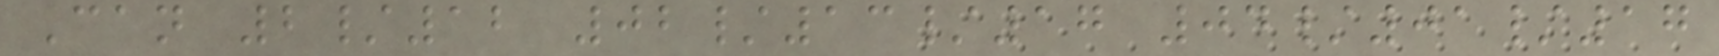Can 2/12 02/13/17 04/01/17
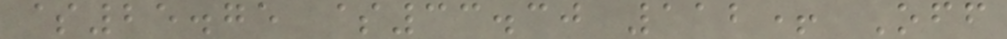$25.75 $33.30 112+ Off
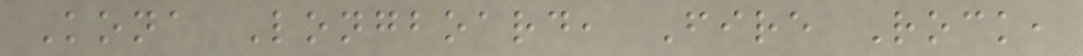Kona Longboard, Fire Rock,
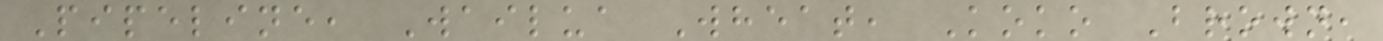Pipeline, Wailua Wheat, Koko Brown,
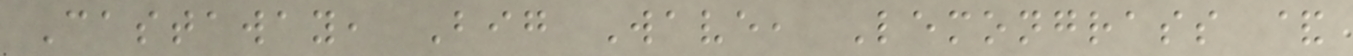Castaway, Big Wave, Lemongrass &
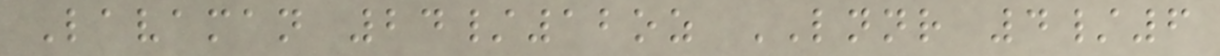Lavaman 24/12oz LNNR 4/6
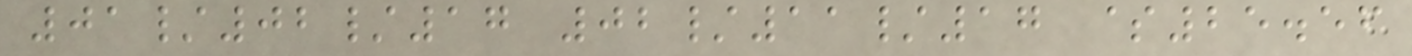01/02/17 02/11/17 $25.56
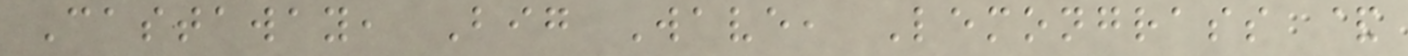Castaway, Big Wave, Lemongrass &
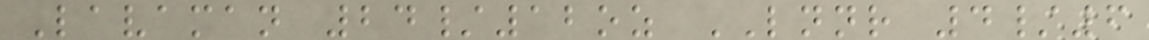Lavaman 24/12oz LNNR 4/6
